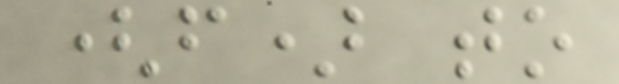(f) to
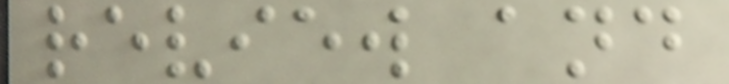review and
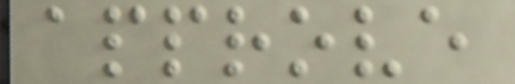approve
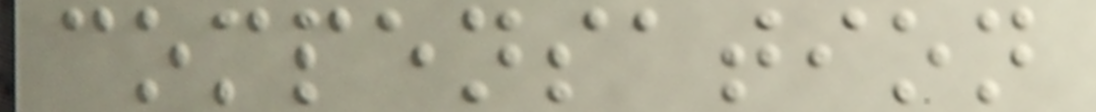compensation
